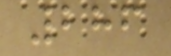286
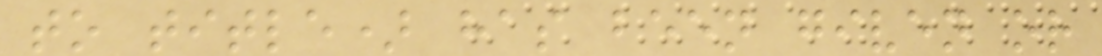to title) has been given or
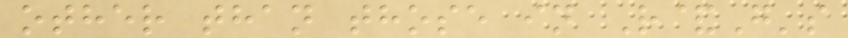other than those in R&G's
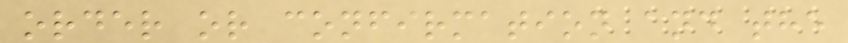order or confirmation and the
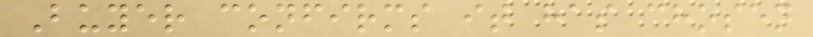Buyer confirms it has chosen
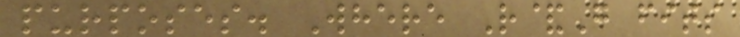purposes. Where R&G fits
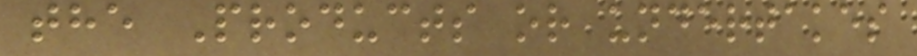the Products or undertakes
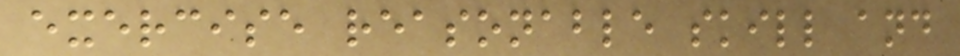exercise reasonable skill and
